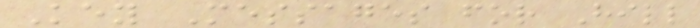Key Messages for Hill
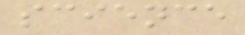science
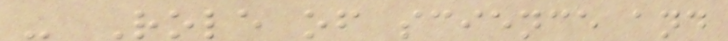- Role of science and
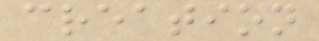creation
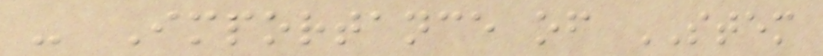- Importance of STEM
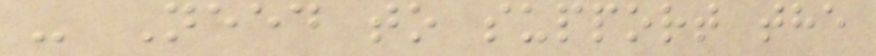- Need to support the
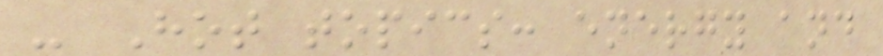- Hot topics: energy and
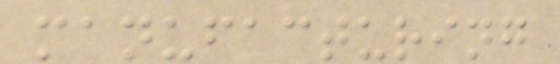manufacturing
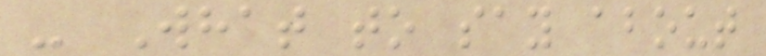- What to say about
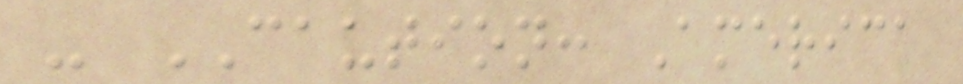- CAUTION: America
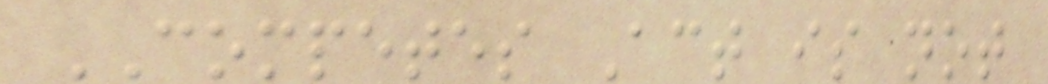COMPETES Act is not
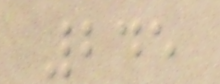245
